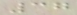37
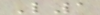L1
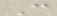C
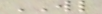WL
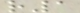r1
